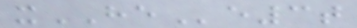xHEe3t
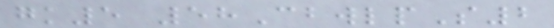gk5 58CbwlpS2
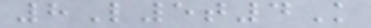8L5t4K
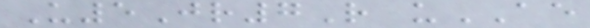U5Jr7R uAE
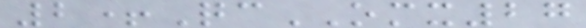2+QcOMX27
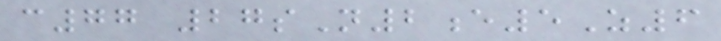c77 27sN2e5Z6
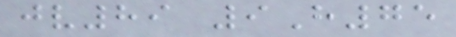jv89 9H75
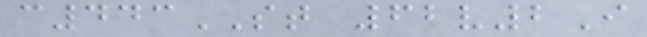c443ST 62v2I
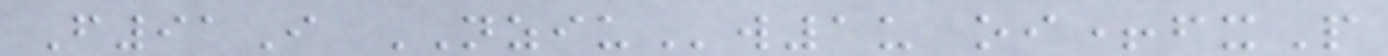F91I NZIUw1u oi+fxP
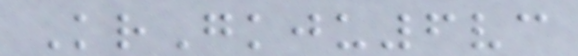KrGkju6vc
